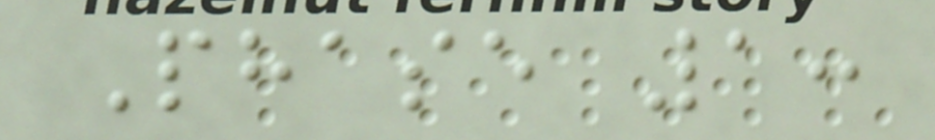Phase 1:
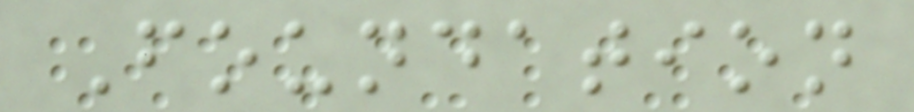Foundation
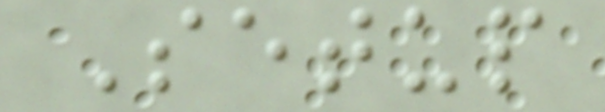Setup
